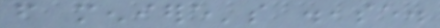from meniere's disease.
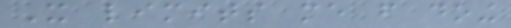It limits me from doing
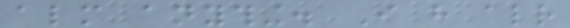almost anything. I have already
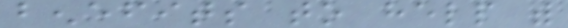benefits to help with
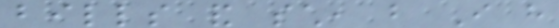bills and such, but I have
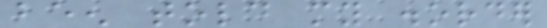been told my disorder
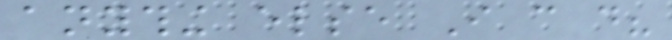anything else I can do?
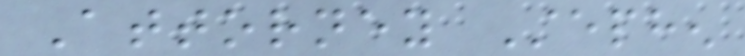Attorney Stephen
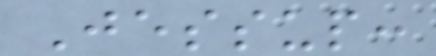Jessup:
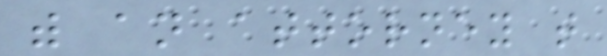with an attorney that
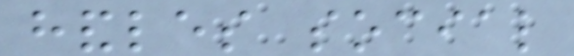handles social
